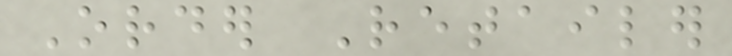Order Retailer
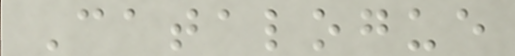Catalogue
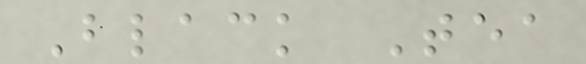Black Tea
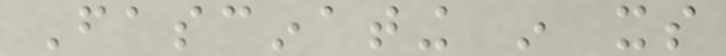Fascinating in its
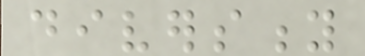diversity
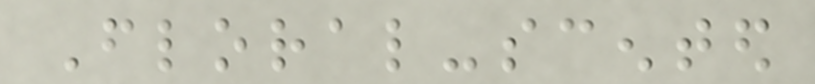Floral-scented
